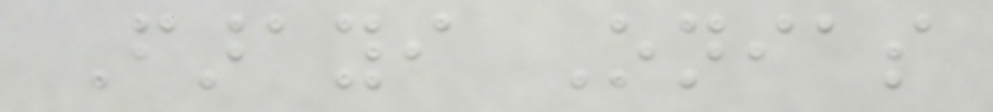Farayi Onias
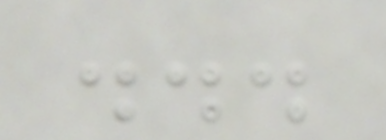...
